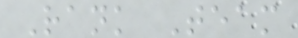Rank Team
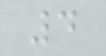4
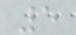5
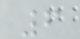6
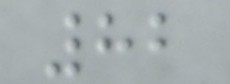82
